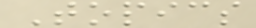Topics
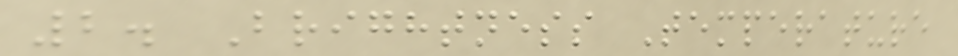2. Brightness Temperature
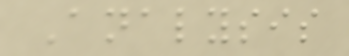Analysis
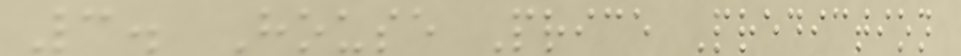3. House Price Prediction
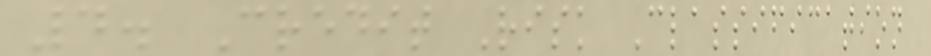4. Credit Risk Classification
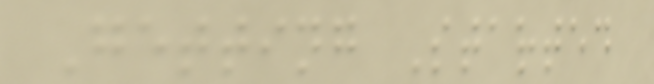Getting Started
